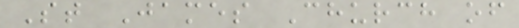St James Church of
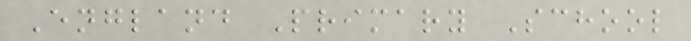England Primary School
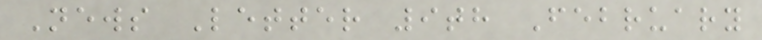News Letter 9th February
